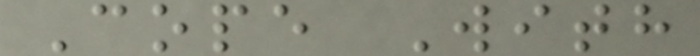Cope With
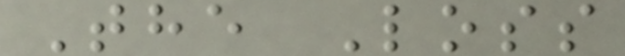The Loss
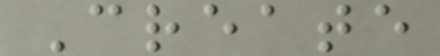Create
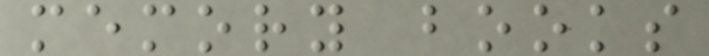memory books
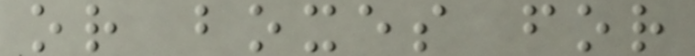or boxes for
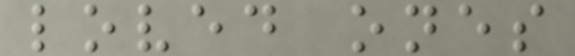loved ones
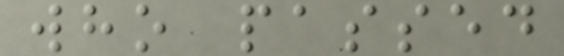who passed
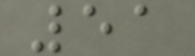51
